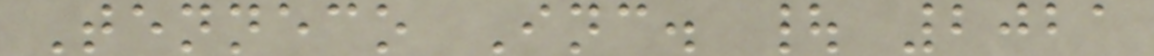Tenneco Inc. | 2021
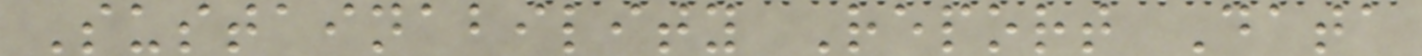Sustainability Report Data
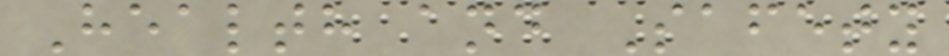Health and Safety
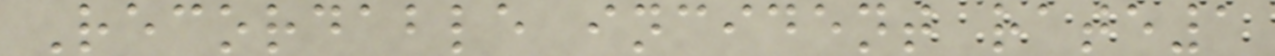Recordable incident rate1
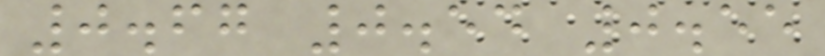0.67 0.54 0.55
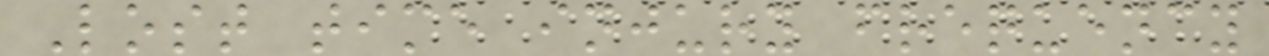Lost time injury frequency
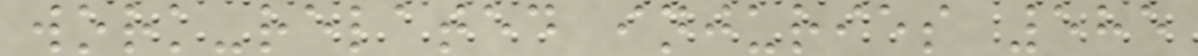work-related injuries 585
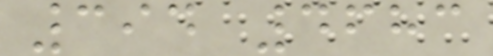394 4683
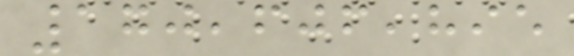170,606,895
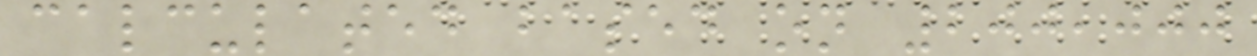calculated based on 200,000
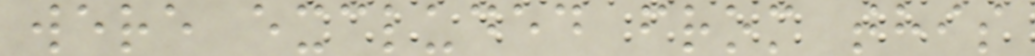were excluded from this
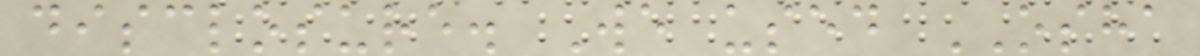disclosure. We used OSHA
